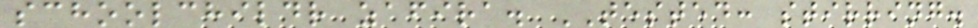schoolchildr zafira. TESTED: stirring.
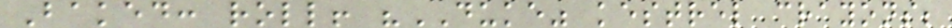Baked: roll! "DUKE" kestrel crayons;
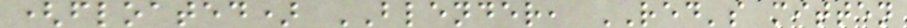(floated) BLENDER, RED's mitten
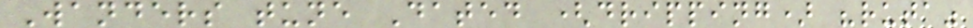Wanders tune Dated (dripping) "ruta"
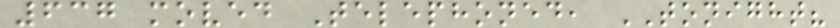637 moved Telephoned, TONIGHT?
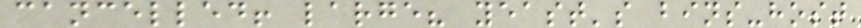cancelled! large? yeast's bins-host
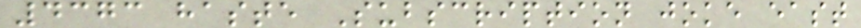4373 haste Subscription joke east
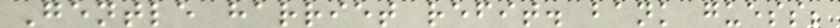Gentle harriet refit. bank guess;
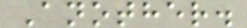Another.
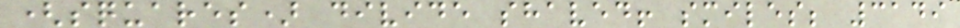(squares) divide shaved! smiles; 3149
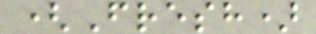(Fresh)
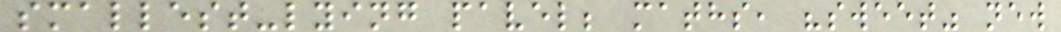smallest-lying pavel; maths, "sweet" new
